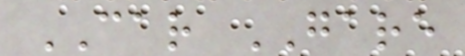CAR GARE
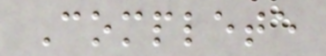Complete
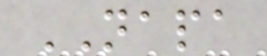NAPA
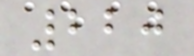220
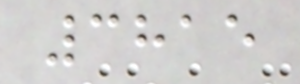3815
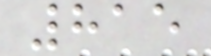815
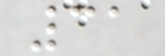31
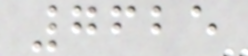7625
